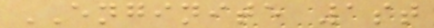ENGINITE 1st
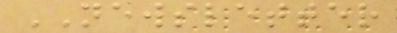NEWSLETTER
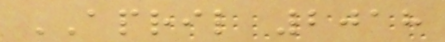APRIL 2018
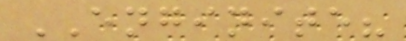ENGINITE?
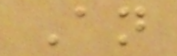An
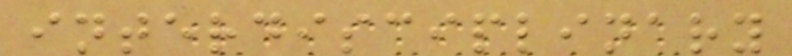interdisciplinary
